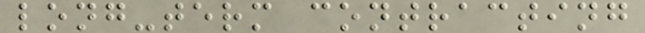long-term contracting
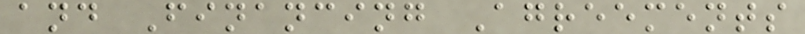and Financing Agreements
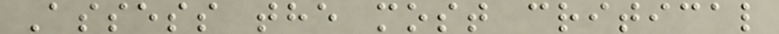Assess the most critical
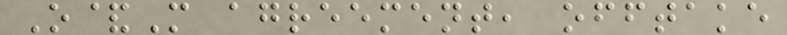O&M agreement, offtake
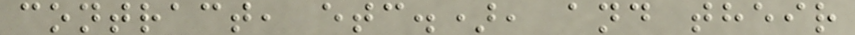contract, etc.), and their
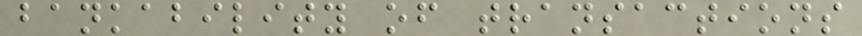bankability of transactions
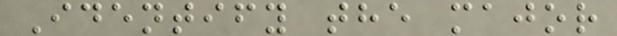Identify the major
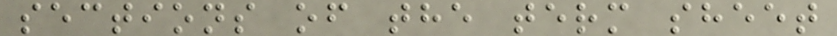sections of the term sheet
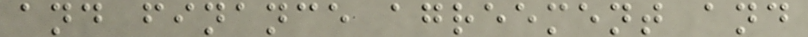and finance agreement and
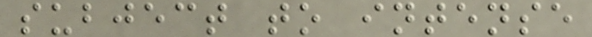subject to intense
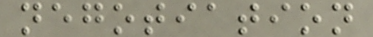negotiation
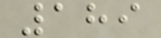189
